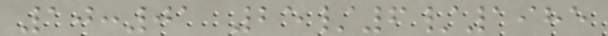10:01 25/6/1985
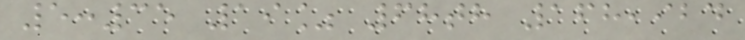5:35 19% 68th 168,924
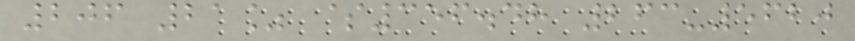206 21% $356.48 263-5620
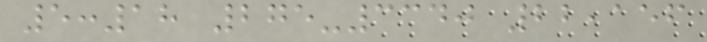5:18 275-3340 22,156
